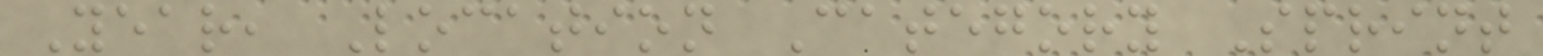Year, Location Category Sprint
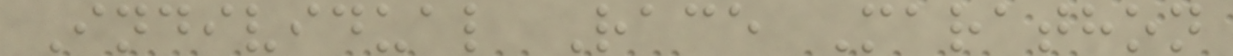Individual Race Marathon
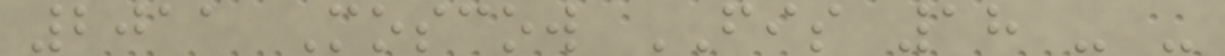2011 Moscow FIS 18 - -
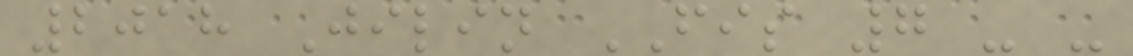2018 Jilin FIS 7 - -
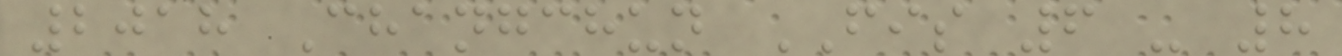2018 Changchun FIS 6 - 8
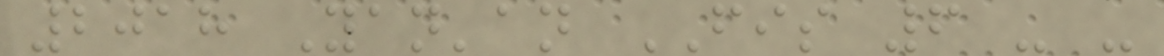2018 Yan'an FIS 6 - -
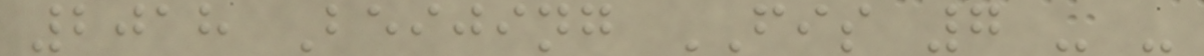2018 Beijing FIS 7 - -
